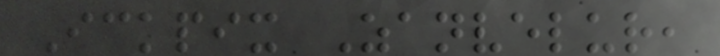Ickpix Zanvelur,
